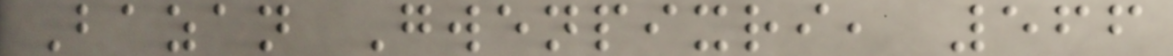Bazan Gwenpixri, 566
